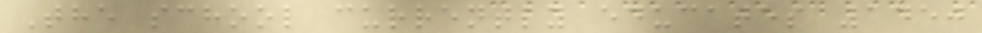The school currently educates 1450
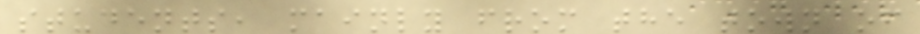students, mainly from the town of
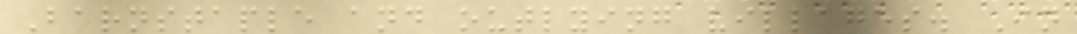Barnstaple and outlying villages. In
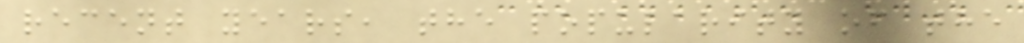recent years, the popularity of the
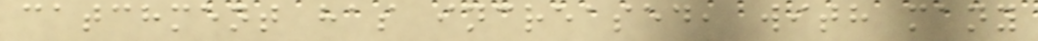catchment has increased, with many
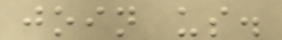join us.
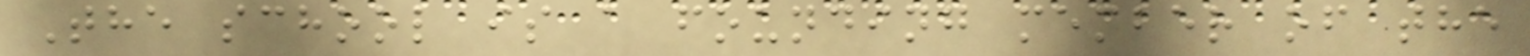The school is a founding member of the
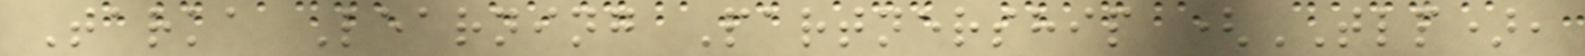Tarka Learning Partnership (TLP),
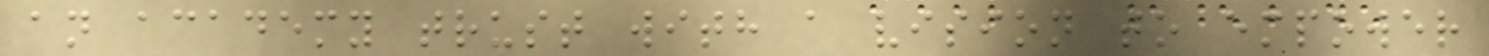an academy trust with a vision to empower
